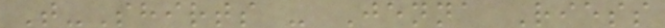T-Shirts - Jenna Riess
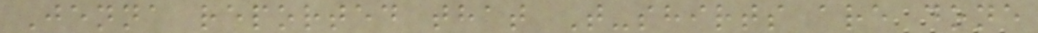Jenna reported that T-shirts are done
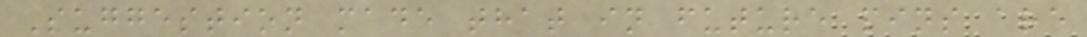Suggestion made that in future pins are
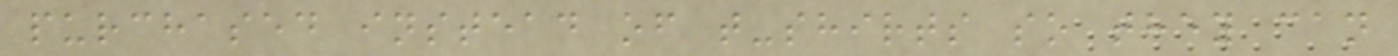purchased instead of t-shirts so they can
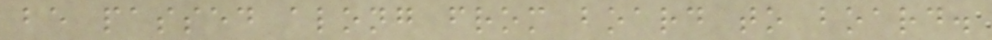be passed along from board to board.
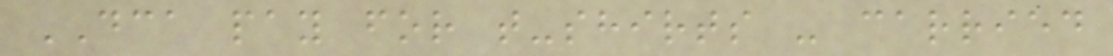DCA pay for t-shirts - carried
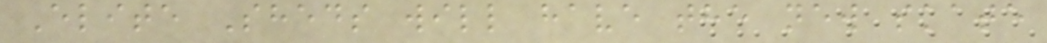Elite Sheds will have the new skate
